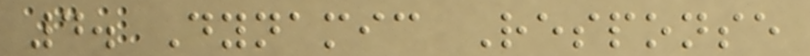4. Dynamic Response
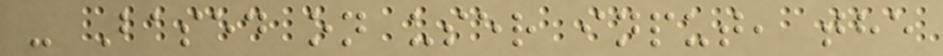- Based on user input, the
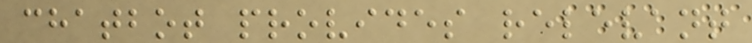chatbot provides relevant
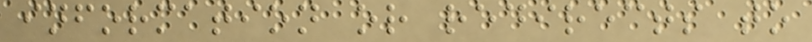information or redirects to
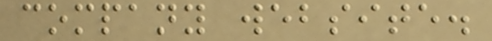company website.
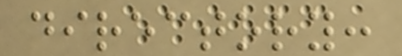directory:
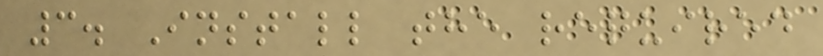3. Install the required
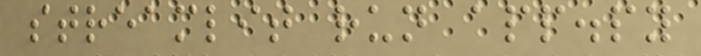streamlit run app.py
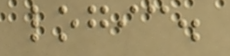logic.
